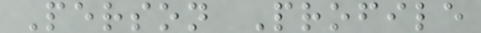Person Profile
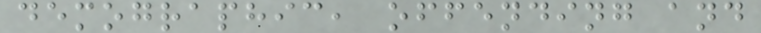demographic, offending and
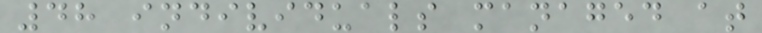48 individuals managed at
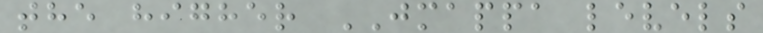the higher JMAPPA levels
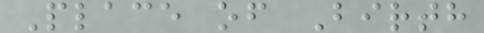Place of Birth
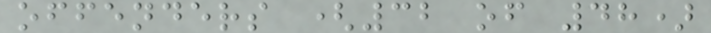offenders (32 of 48)
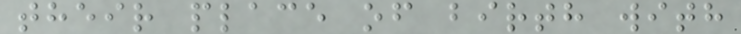their place of birth with
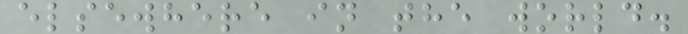elsewhere in the world.
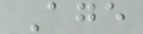Age
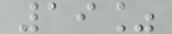19%
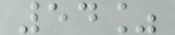54%
